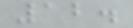12.
